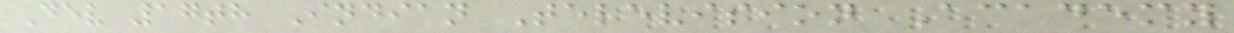Dev 17th Indian Television Academy
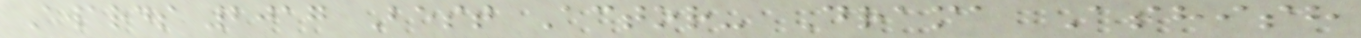Awards 2017 Best Actor- Drama Ashish
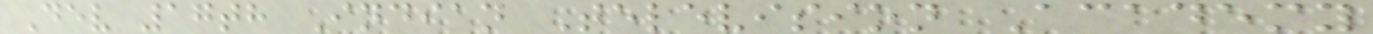Dev 17th Indian Television Academy
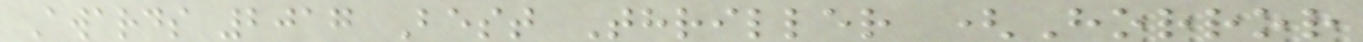Awards 2017 Best Thriller (Horror
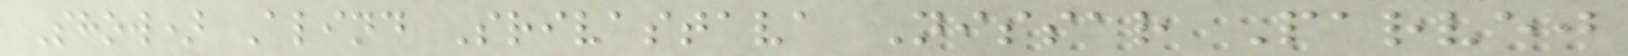Show) Alind Srivastava Nissar Parvej
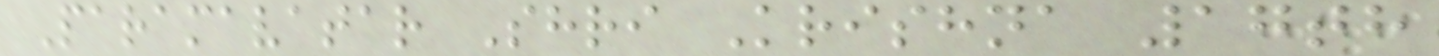Paramavatar Shri Krishna 17th
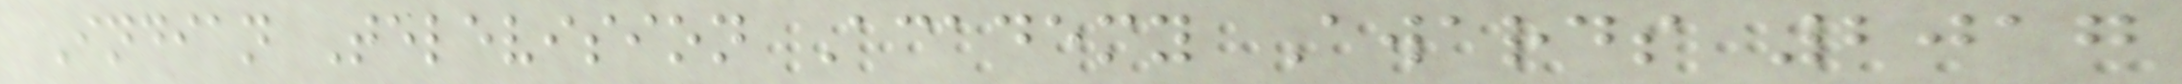Indian Television Academy Awards 2017
